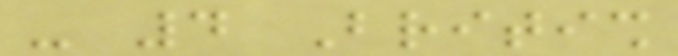- 4 British
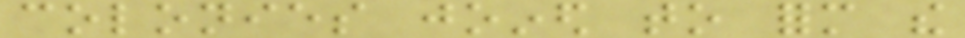colonies joined to form the
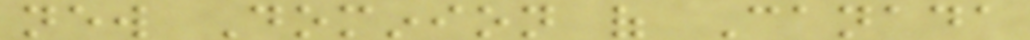new Dominion of Canada
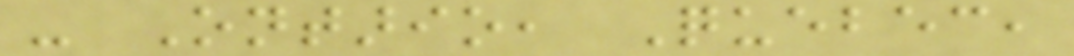- Ontario, Quebec,
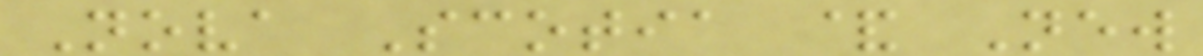Nova Scotia & New
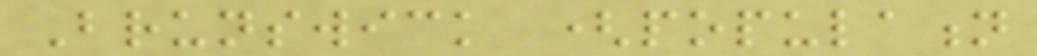Brunswick (population
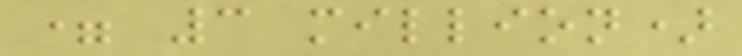= 3 million)
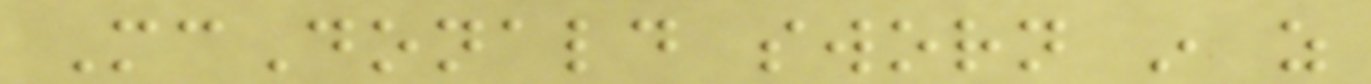McDonald sworn in as
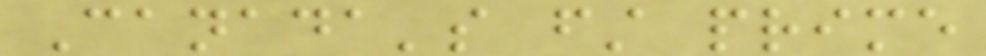Canada's first prime
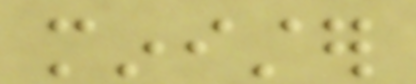minister
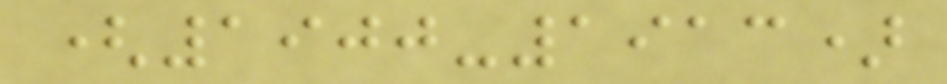(1900-1913)
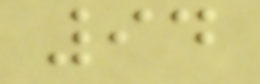94
